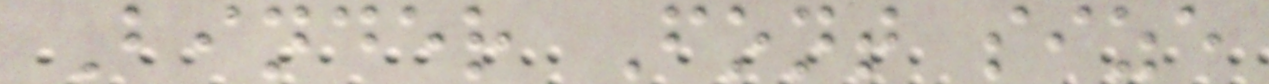Binder Font size
